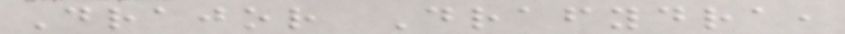Drajor Drafydra,
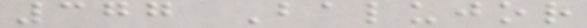377 Balujor
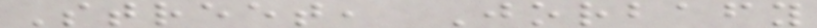Street, Jorbafy
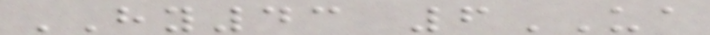HY43 6UA
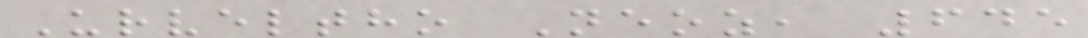Urveltho Neoz, 645
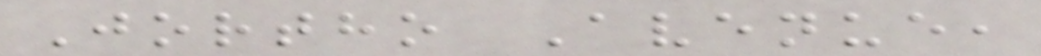Jortho Avenue,
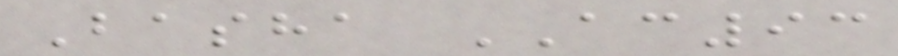Basha AC93
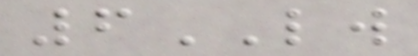6LW
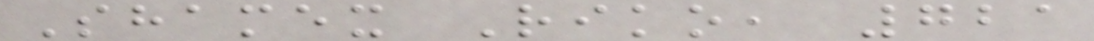Shamex Riko, 721
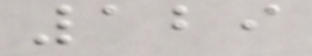129
